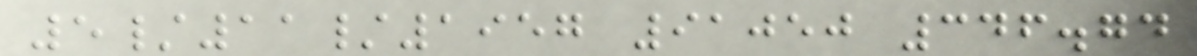5/11/1957 91050 346.74
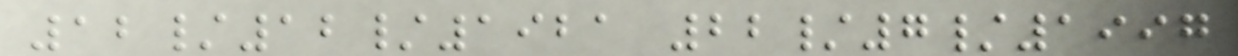12/12/1921 22/7/1997
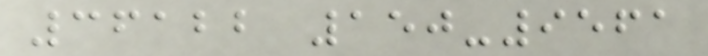36122 150-9561
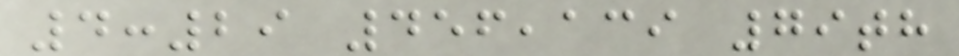4:29 456,139 79th
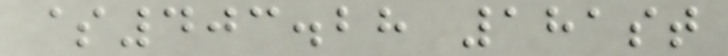$403.28 181st
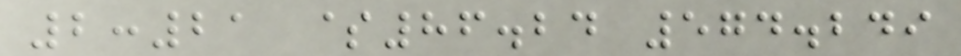2:21 $86.24 574.249
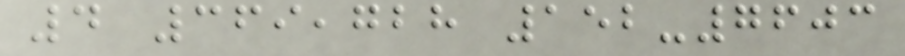4 369,728 152-7603
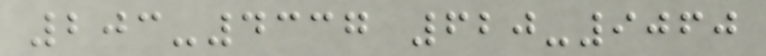203-4337 620-9060
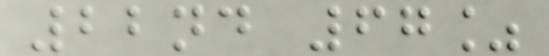22nd 67%
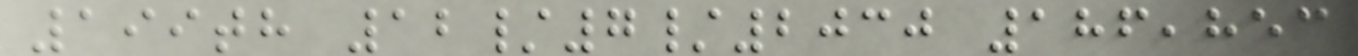199th 12/7/2030 186,853
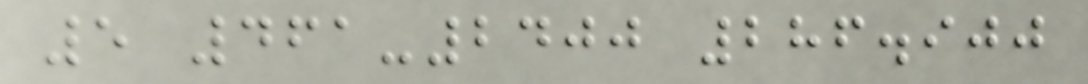5 461-2400 286.900
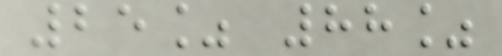25% 88%
